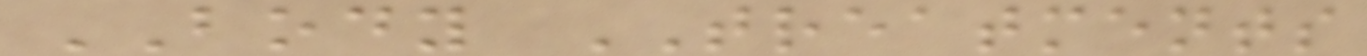BODY TREATMENTS
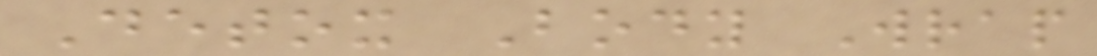Detox Body Wrap
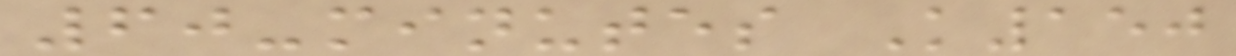60-minutes K150
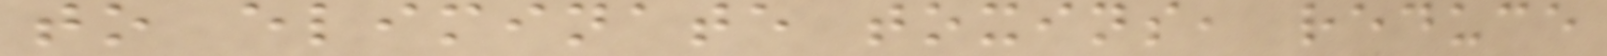to eliminate toxins, reduce
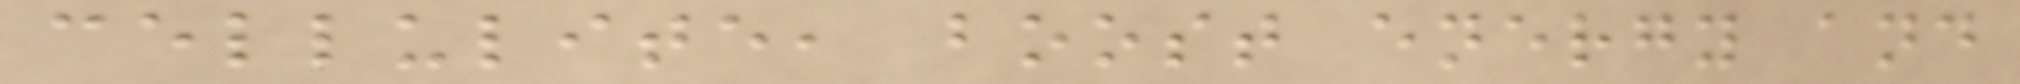cellulite, boost energy and
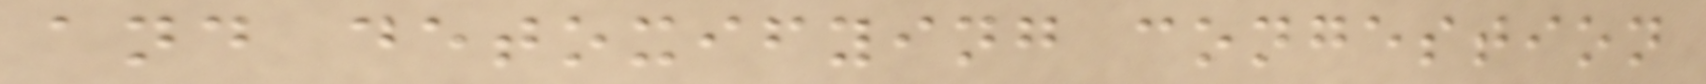and detoxifying congestion
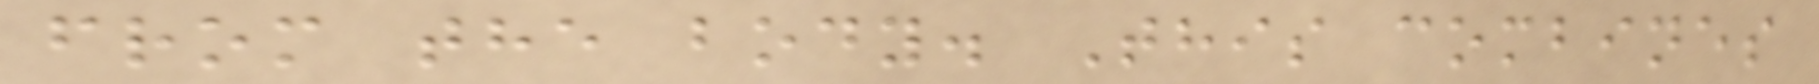from the body. This combines
